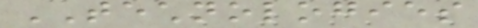TECHNOLOGIES
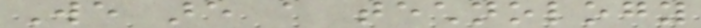We are a technology
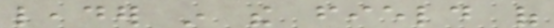leader in the field of
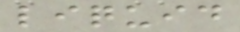liquid
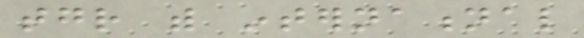together with international
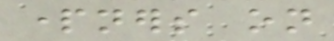partners on
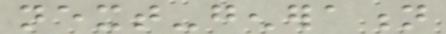next-generation
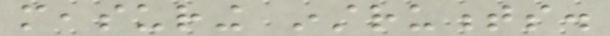measuring instruments.
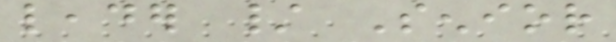leader / Senior
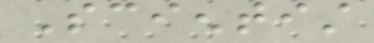Scientist
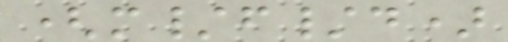(m/f/d)
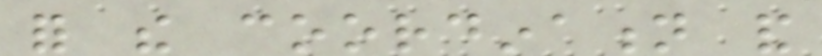for the coordination and
